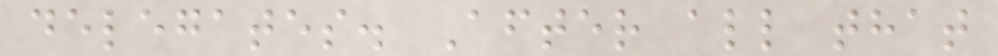delegates. After all that
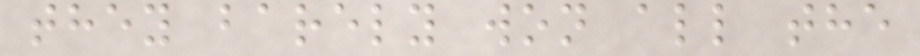they barely won all the
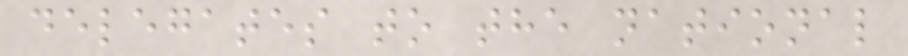delegates to the national
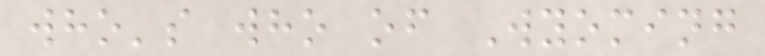who's who of Wyoming
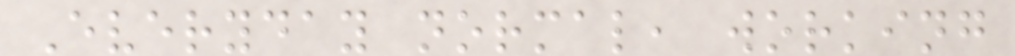Everyday normal, working
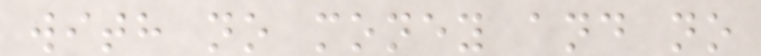with no money and no
